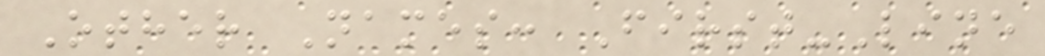Other Names: First-Line
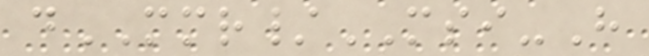dMMR/MSI-H
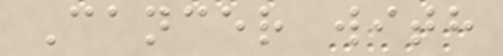Cancer with
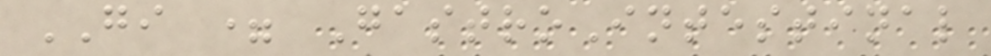GI = GastroIntestinal
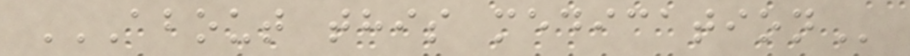ABOUT THIS MEDICATION
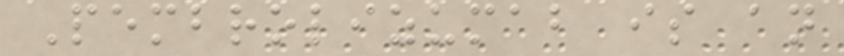Pembrolizumab is an
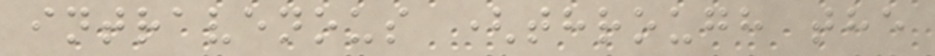intravenous (through the
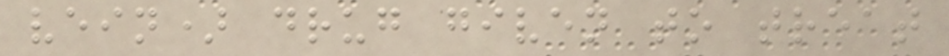vein) drug given to treat
